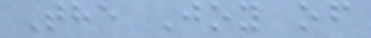The Joy of
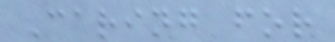Caring for
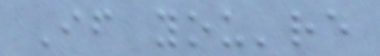If you're
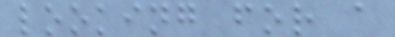looking for a
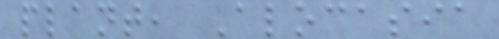plant, Alocasia
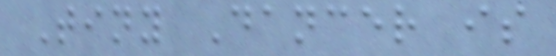Tiny Dancer is
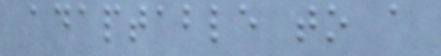adaptable to a
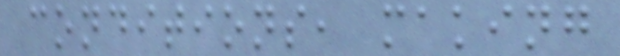conditions, making
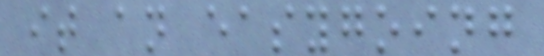it an easygoing
